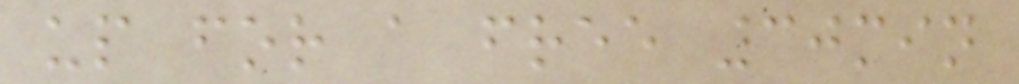up for a free 30min
